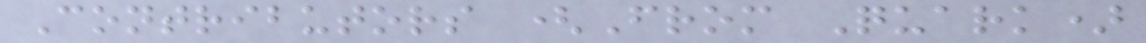Contributors (From Quark)
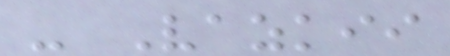- Vazkii
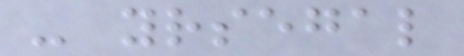- yrsegal
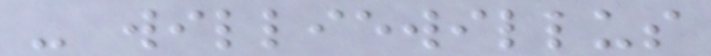- williewillus
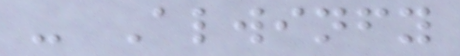- Alwinfy
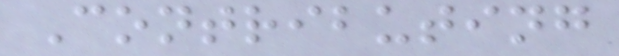Contributing
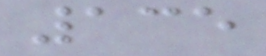135
